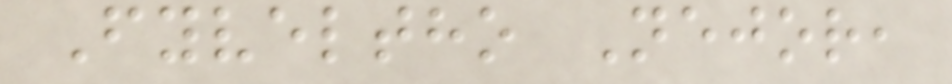Fyveltho Nejor,
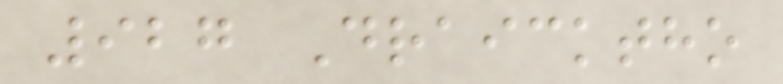927 Draicktho
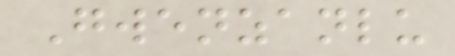Gwenzanlu
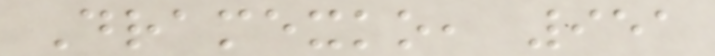Dramexko, 951
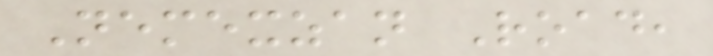Nemexzan Road,
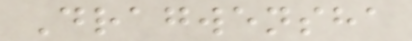Dragwensha
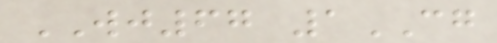WJ67 1CG
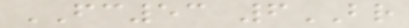FC53 6BR
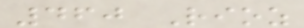460 Rioz
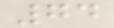74
